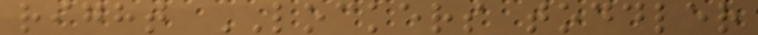right LOCKERS toddler
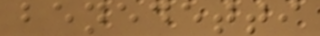benedetti
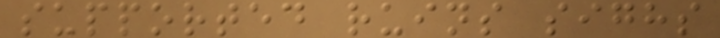supported ruins sighs
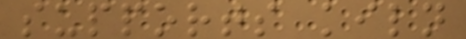supports kiln
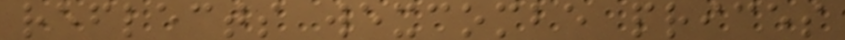reflects wexcombe prices
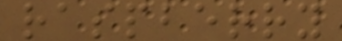raspberry
